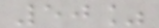50%
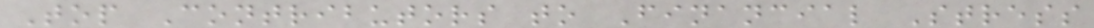Top Contributors to Financial Stress
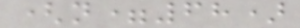(n=68)
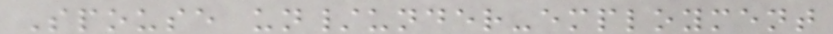Spouse un/under-employment
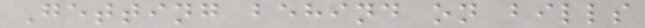Getting behind on bills
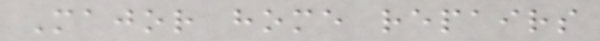Major home repairs
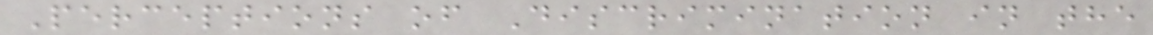Perceptions of Discrimination in the
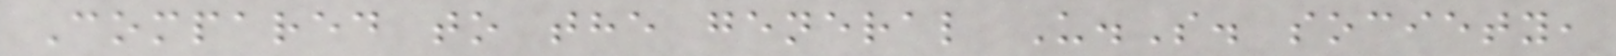Compared to the general U.S. society,
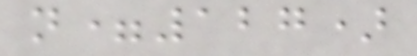n=127)
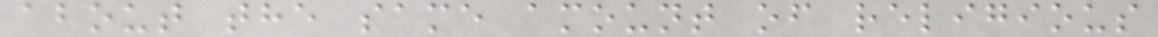about the same amount of religious
